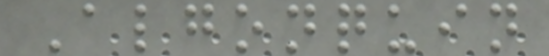Algonquin
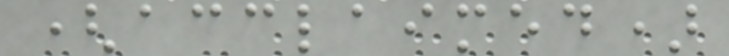(acclaimed)
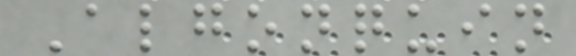Algonquin
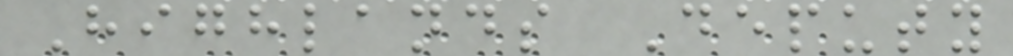Highlands Deputy
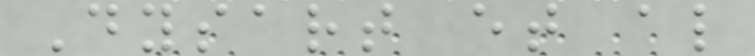Dysart et al
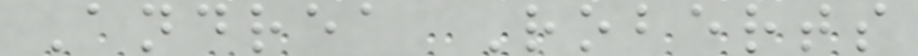Andrea Roberts
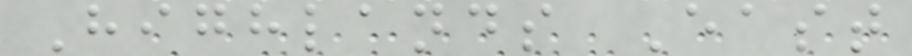Highlands East
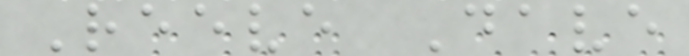Reeve Dave
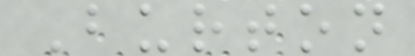Burton
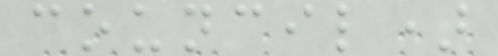council)
